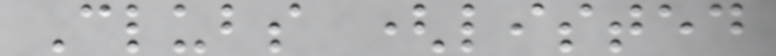Clubs (listed
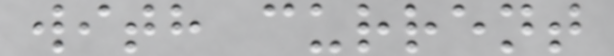with current
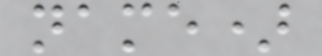name)
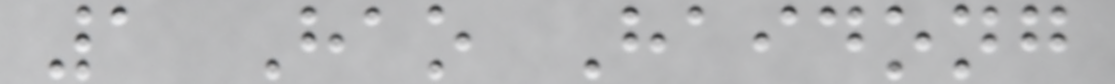1 Hao Haidong
